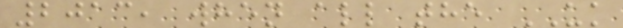2013, when all the UK
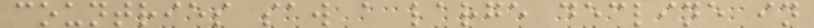countries saw a large decline in
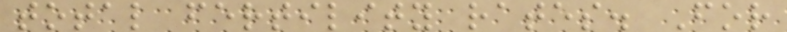total fertility rates. For
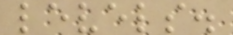levels.
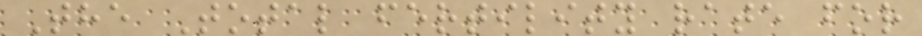The Total fertility rate for
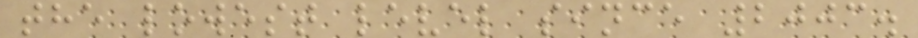the lowest level since 2003.
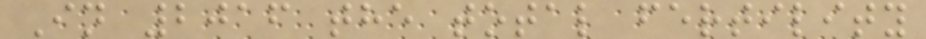In 2016 the total fertility
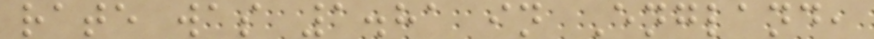rate was 1.81 in England,
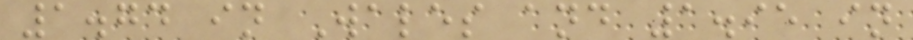1.74 in Wales and 1.95 in
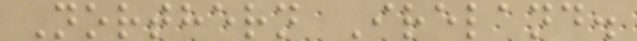Northern Ireland.
